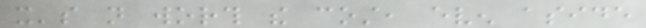it's not worth the cost, even aside
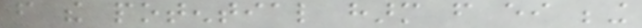from the potential harm from either being
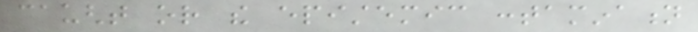caught or the epistemic contamination
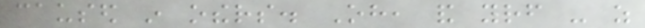caused in others. Oh, and yourself - as
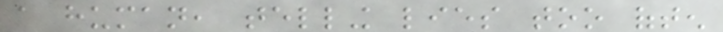a human, telling lies too often
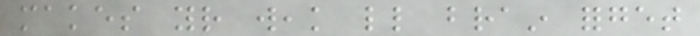makes your weak little brain forget
